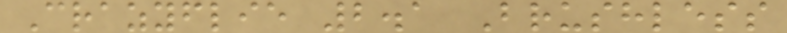Crazyflie 2.1 Brushless
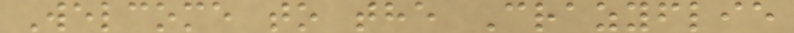Welcome to the Crazyflie
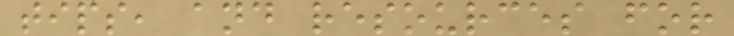tips, and resources for
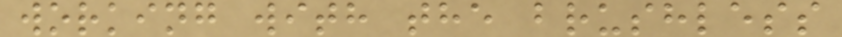working with the brushless
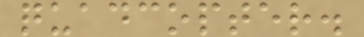quadcopter.
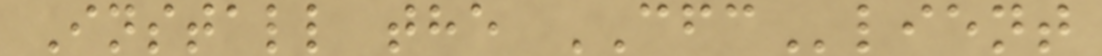Install the CFClient
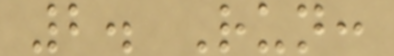2. Run:
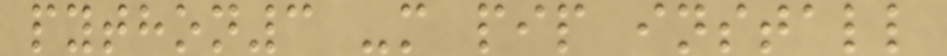python3 -m pip install
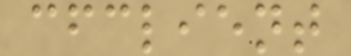cfclient
